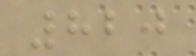820
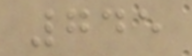745
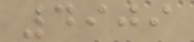4909
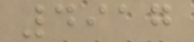4917
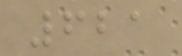621
